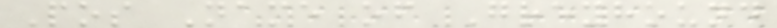Pos Name of Greyhound
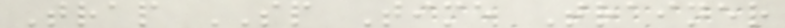Trap SP Time Trainer
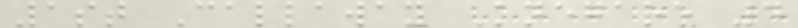1st Callaway Knegare 4
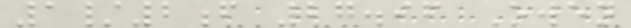1/2f 27.96 Owen
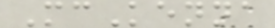McKenna
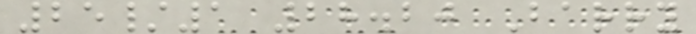25/1 28.20 Barry
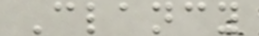Clancy
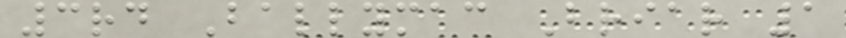3rd Ballymac Briar 1
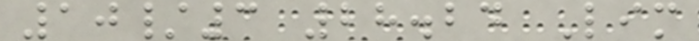10/3 28.24 Lim
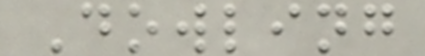Dowling
